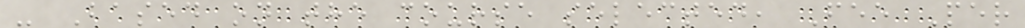- Based on the course selected, Fee Per
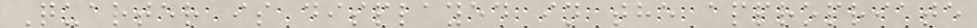Quarter is displayed in the appropriate
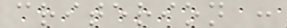criterion :
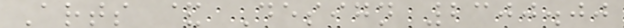Arts & Design 2300.00
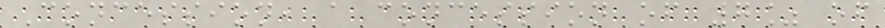Concession, a concession of 7% of
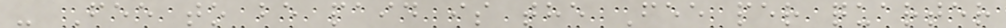- Fee to be paid is the Fee per quarter
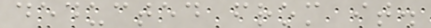deducted from it.
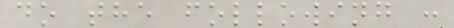do the following :
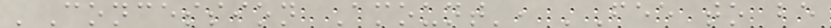'Concession Amount', 'Fee to be
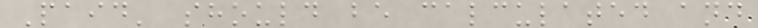Paid' should be calculated and
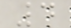4
